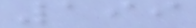199
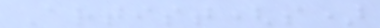Artist(s)
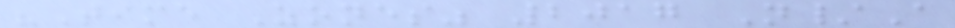"Time Zones" 2017 N/A
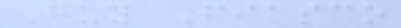Guy Fiasco
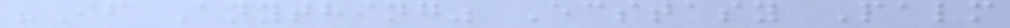"If Anything" Ecstasy Palm
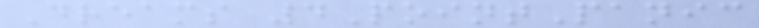Dreams 4PointPanic
